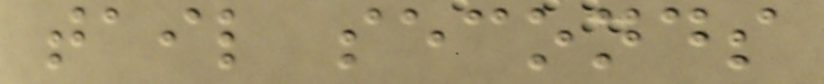tail seconds
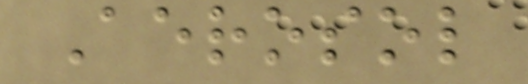Aerosol
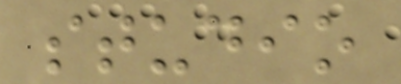studio
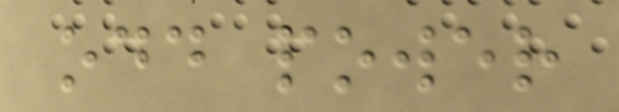odd power
